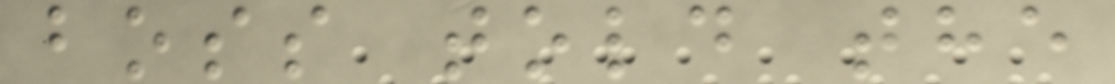boss told the
